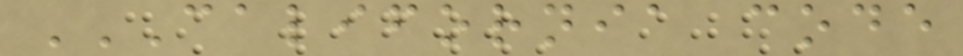CALIFORNIA CODE
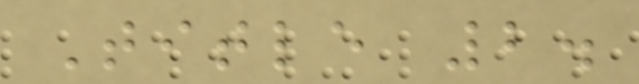Title 2.
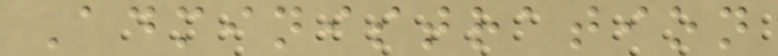Administration
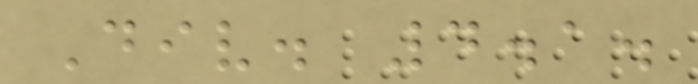Div. 4.1.
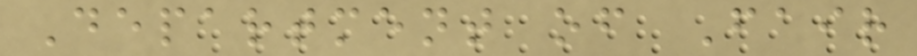Department of Fair
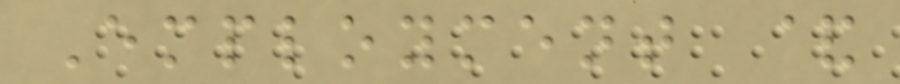Employment &
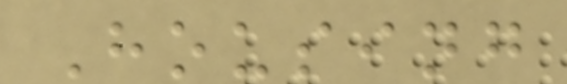Housing
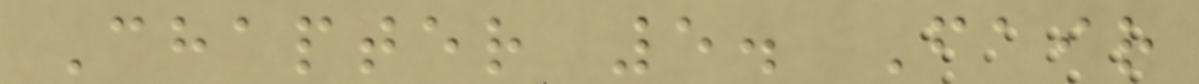Chapter 5. Fair
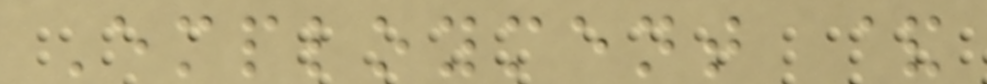Employment &
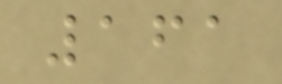161
